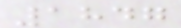1847
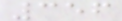356
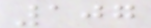107
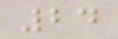24
